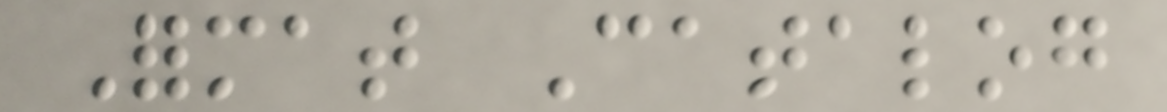Format Catalog
